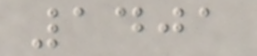1401
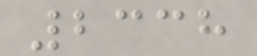2338
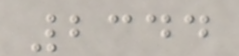2344
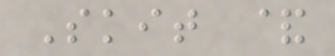Skit &
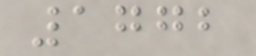1772
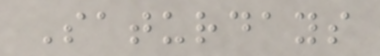Saturdays
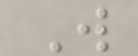W
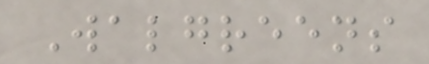Walgreens
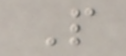P
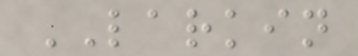LARKIN
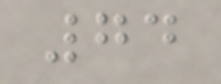74
